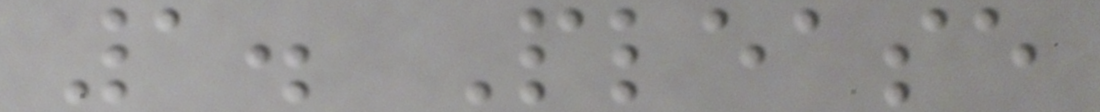1. Please
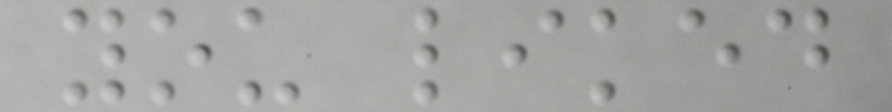you liked
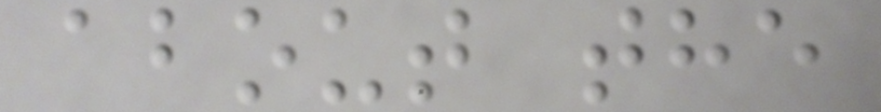about the
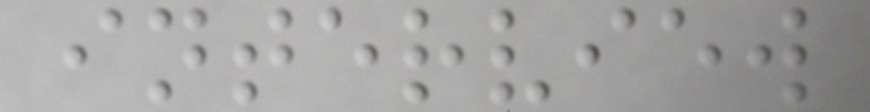interview
